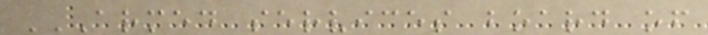ARMED SERVICES BOARD OF
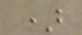)
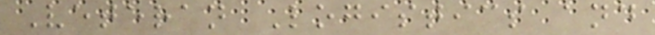Veteran Logistics and
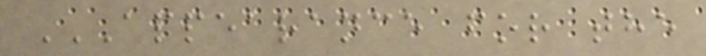APPEARANCE FOR THE
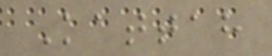Kattah
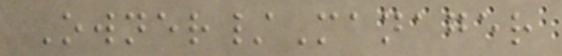Owner/Manager
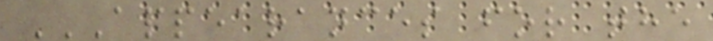APPEARANCES FOR THE
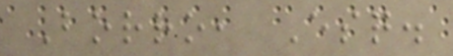Borro, Esq.
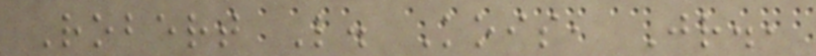Robert L. Kois, Jr.,
